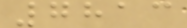7813
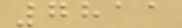7811
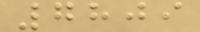7809
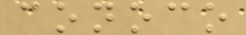conoco
